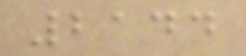2144
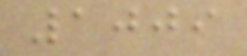1009
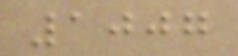1007
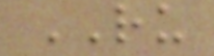RU
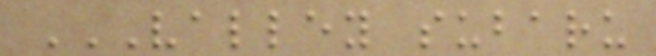VALLEY SUBARU
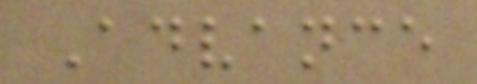Advance
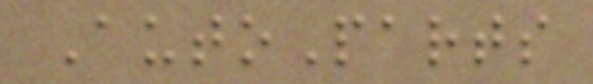AutoParts
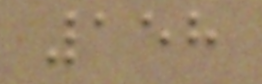158
